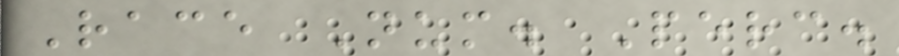Race Num. Perc.
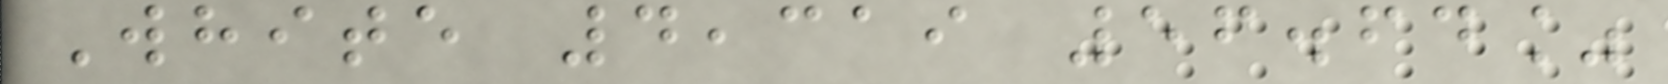White 4,319 56.64%
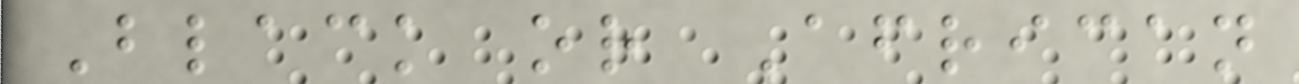Black or African
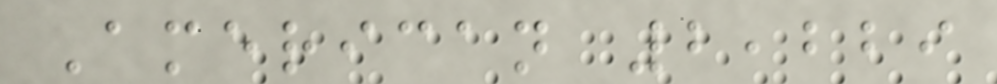American 2,229
